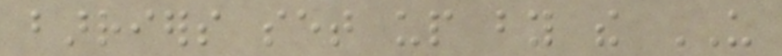barriers set up by the US
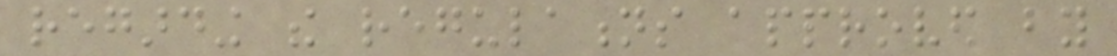regarding the regulations approved by
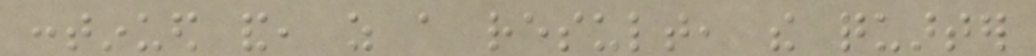continued and, as a result, the quarter
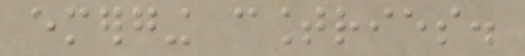emerging countries.
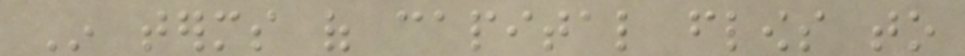In terms of capital flows to
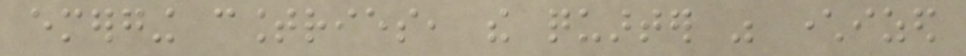emerging countries, the quarter was characterized
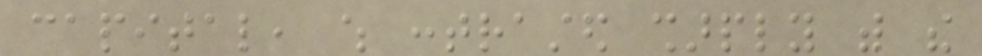capital, which contrasted sharply with the
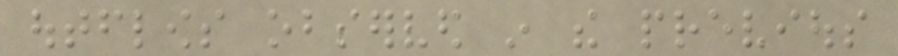outflows observed in the previous
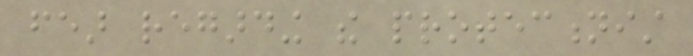fear regarding the protectionist
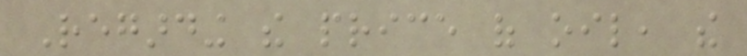Regarding the price of oil, the
